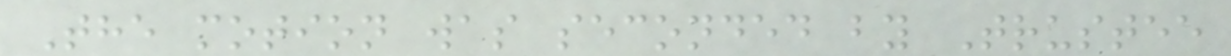The motion was seconded by Trustee
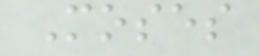Moses
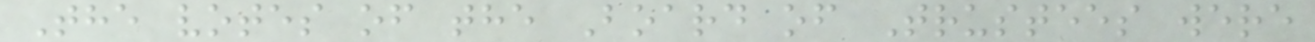The votes of the Board of Trustees were
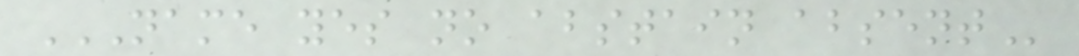NAME YES NO ABSTAIN ABSENT
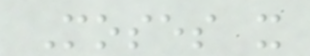Moses x
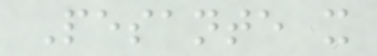Pesante x
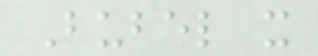Bubel x
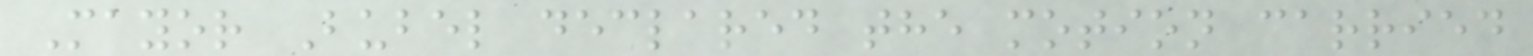Mayor Bubel declared the motion carried
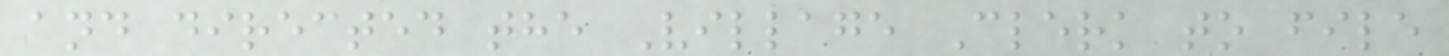and directed the Village Clerk to file
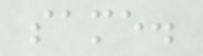same.
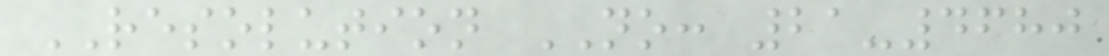RESOLUTION NO: 21-4680
